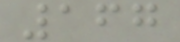167
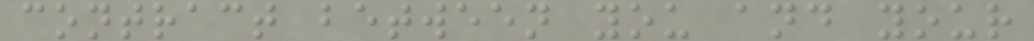contract between you and your
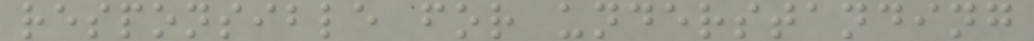responsible for understanding
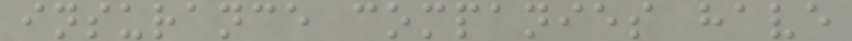insurance companies have
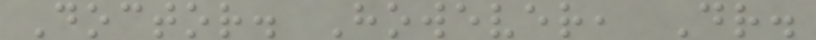Doctor. However, Dr.
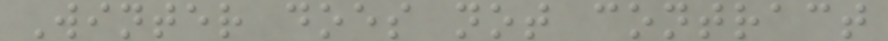Winter does not contract
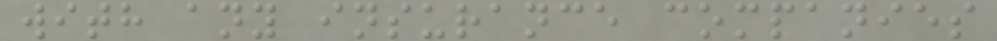with any insurance companies
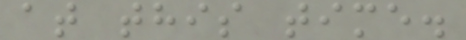at this time.
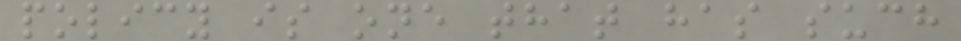policy is one that has such
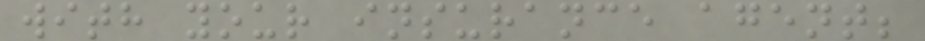with your insurance agent;
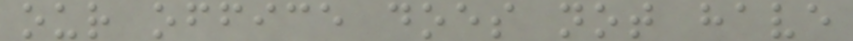our office does not have
